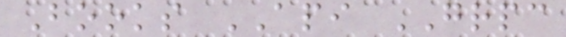Books API GRPC
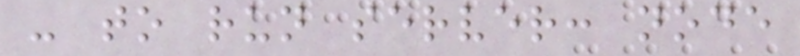- to run server: node
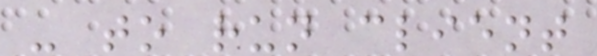- to run client
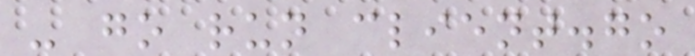- go run client.go
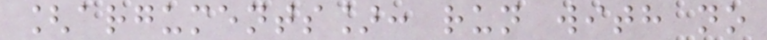[arguments]: run with no
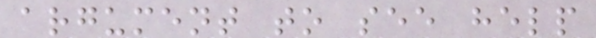argument to see help
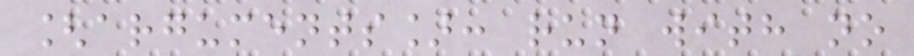[arguments]: run with no
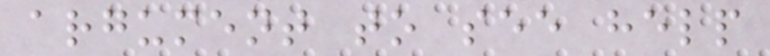argument to see help
